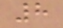8
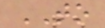TO
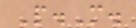P.M.
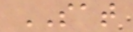SAT
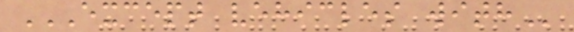EXCEPT VEHICLES WITH
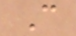C
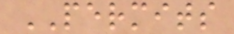PERMITS
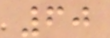60
